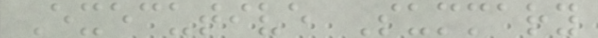Executive Summary
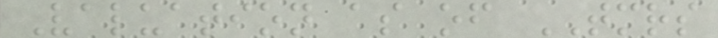Valuation as of TMRS
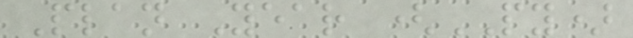Plan Year (PY)
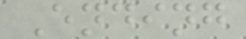Ending
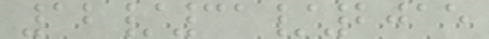12/31/2015
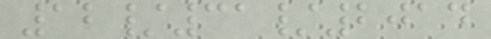12/31/2014
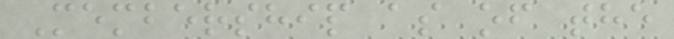Membership as of the
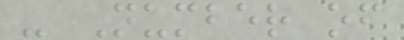- Number of
